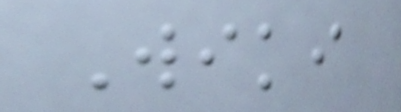Wiki
